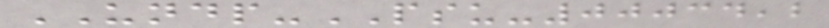UNDP-PSU-00034,2
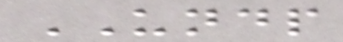UNDP
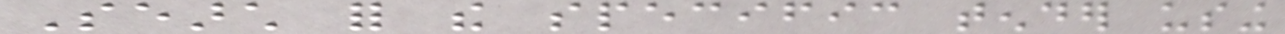Search for the specific tender using
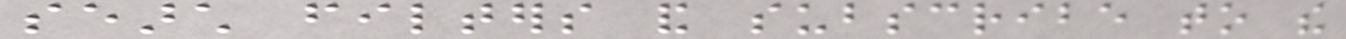search filters and subscribe to the
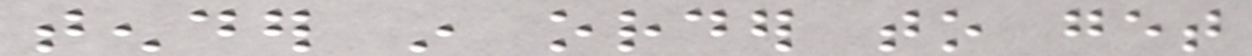tender in order to get
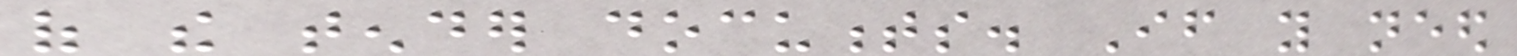of the tender documents. If you need
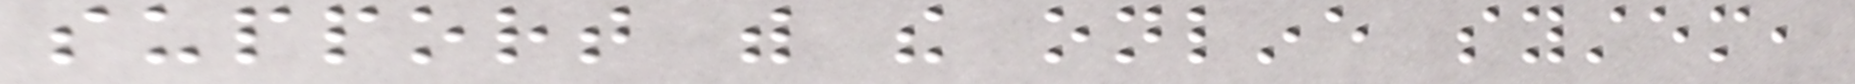support with the online system,
